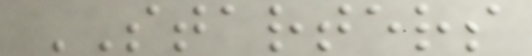STARTERS
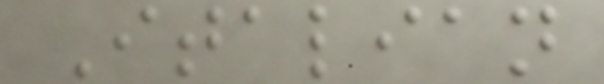Italian
